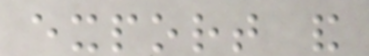export and
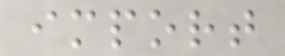import
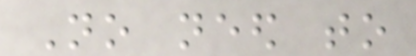No need to
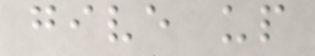give up
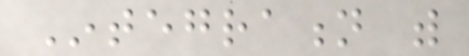Integration with
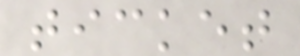ticket
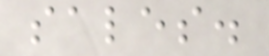sales.
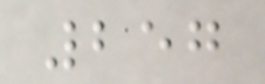257
